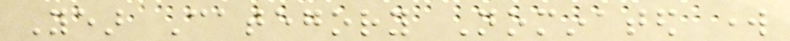Year Category Nominated work
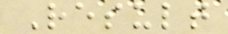Result
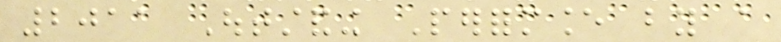2011 Outstanding Performance by a
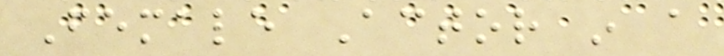Female Actor in a
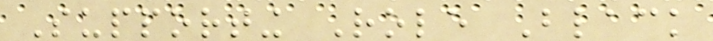Supporting Role Black
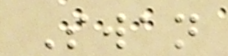Swan
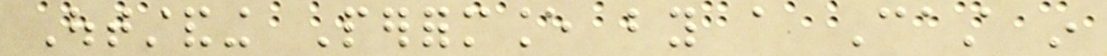Outstanding Performance by a Cast in
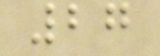27
